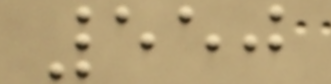550
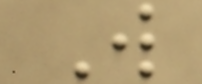W
